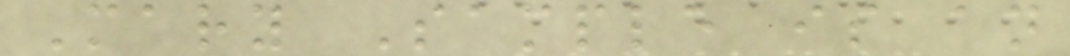Mary Sample is an
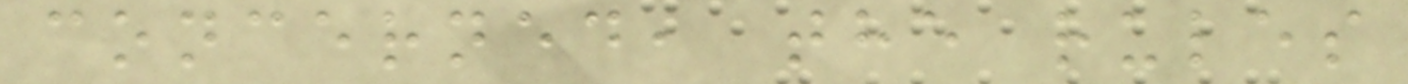concerned, the rules
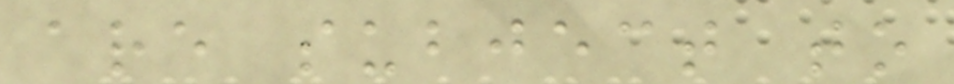are subject to
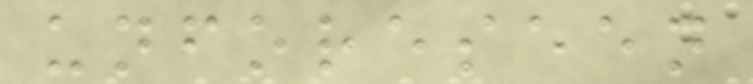unforeseen
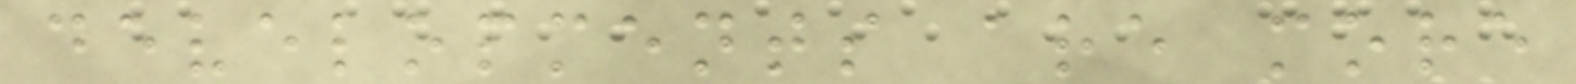developments are more
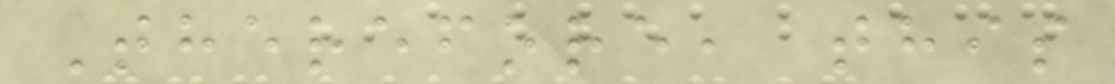Therefore, this
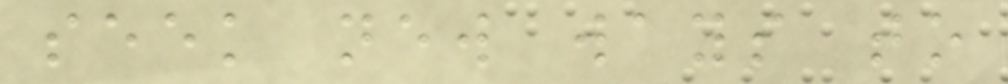seek new ways to
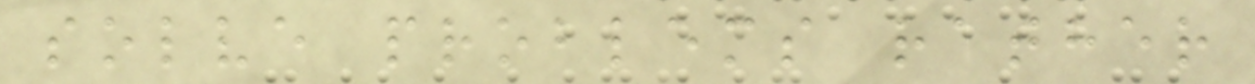solve problems rather
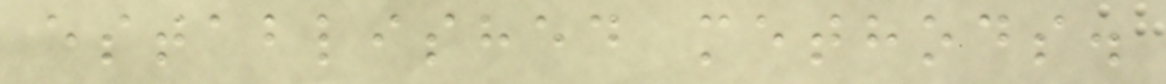established methods.
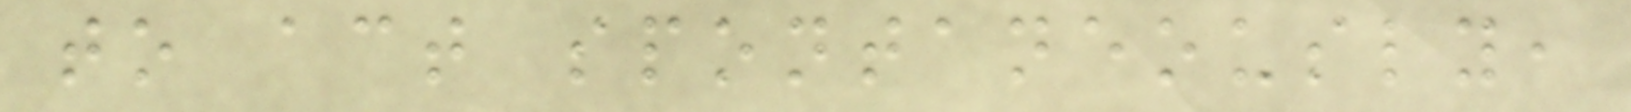to act spontaneously,
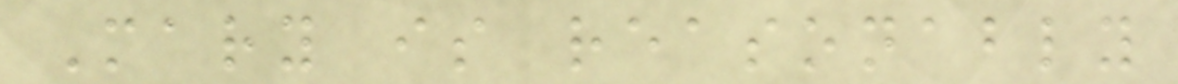Mary is reasonably
